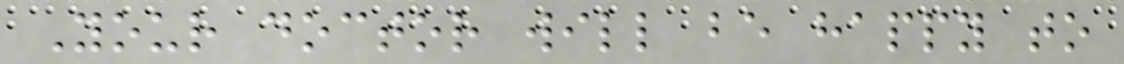Your doctor will be happy to
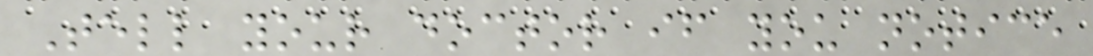Tell your doctor if you notice
